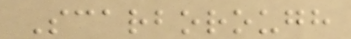Scarborough
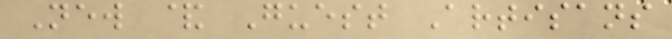New & Guest Artisans
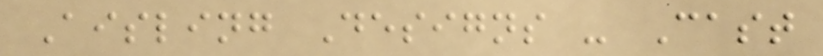Aisling Designs - Cast
